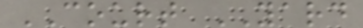COURT YARD
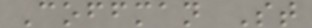Coffman St
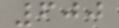600
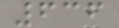636
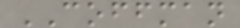COFFMAN
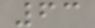63
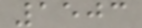1503
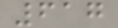617
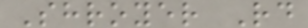Shroyer Rd
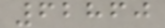62860
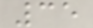35
